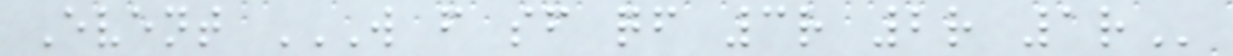Event W F SF QF 3R 2R 1R
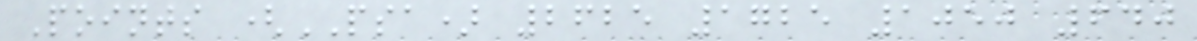Points (PSA) 2625 1725 1050 640
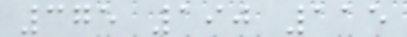375 190 115
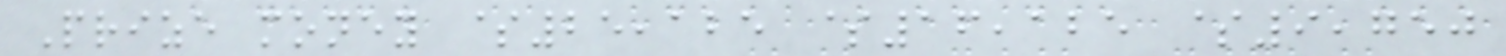Prize money $25,125 $16,125 $9,750
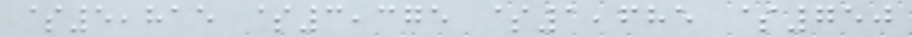$5,815 $3,375 $1,685 $750
